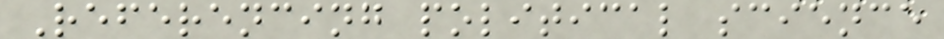Referencing political science
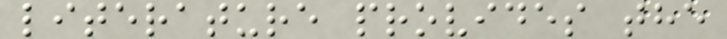literature provides the
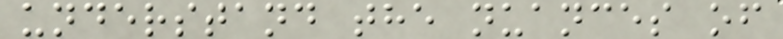understand the nuances of
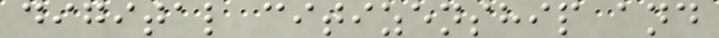digital citizenship and
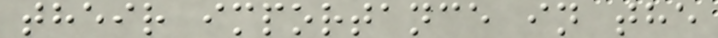their importance in the
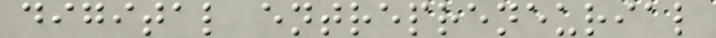digital entrepreneurial
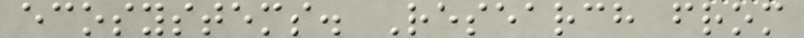ecosystems. Research from
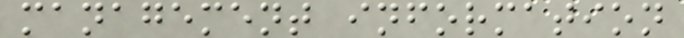management information
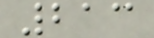213
